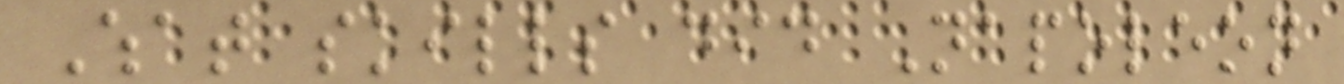What skills did Napoleon
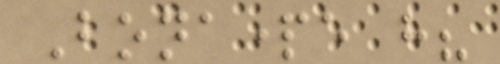Bonaparte have?
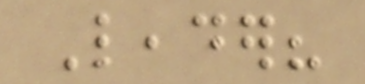Leader?
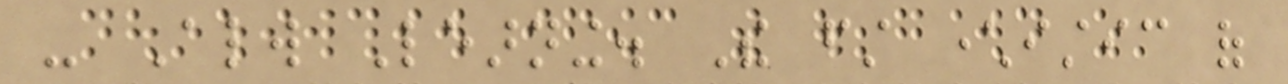- Always Learning. The first characteristic of
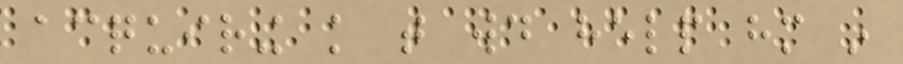acquiring knowledge that would help him in
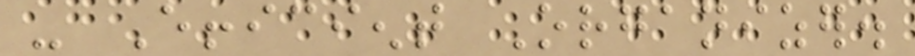- Efficient Organizer.
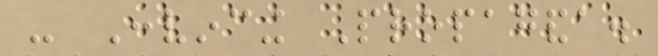- Convincing Propaganda.
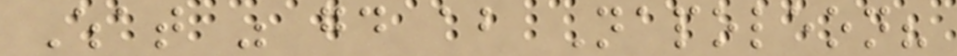What was good about Napoleon?
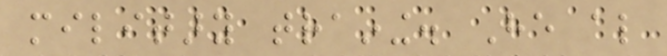military training. He also
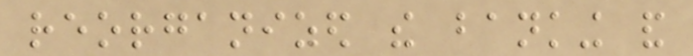reorganized the banking and
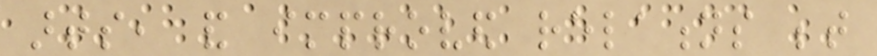arts, and improved relations between
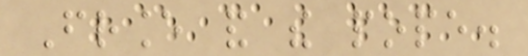France and the pope.
